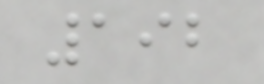192
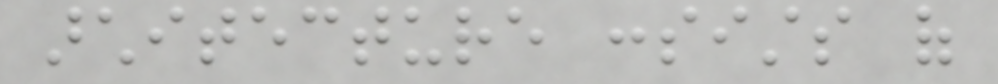architecture consists of
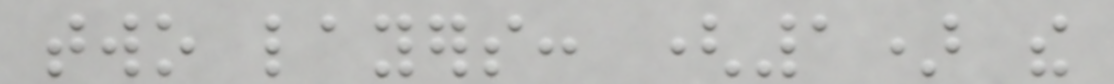two layers: (1) the
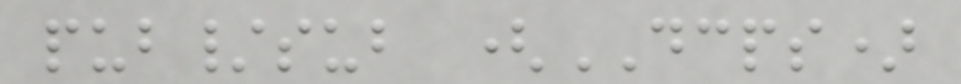pub/sub (DCPS)
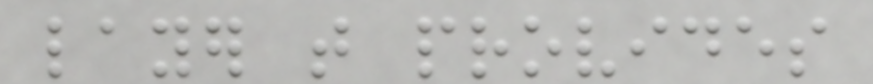layer that provides
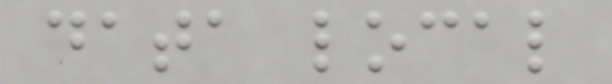data local
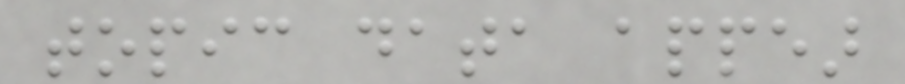topic data appear
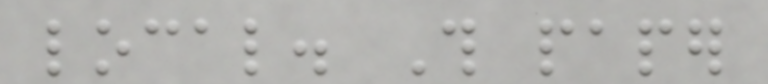local. This paper
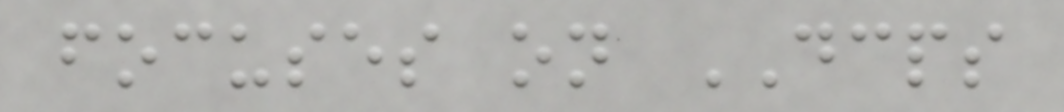focuses on DCPS
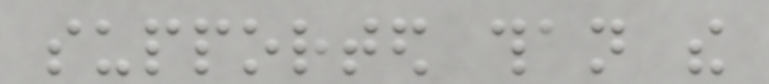supported than the
